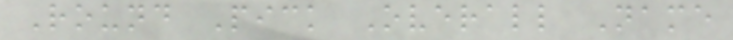Round Pick Overall Name
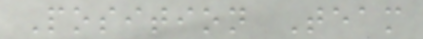Position Team
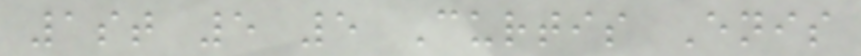1st 5 5 Curtis Enis
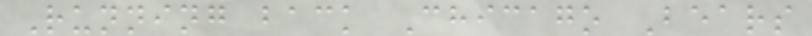Running back Chicago Bears
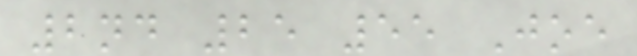2nd 25 55 Joe
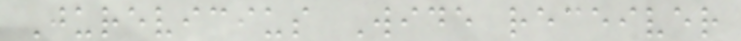Jurevicius Wide receiver
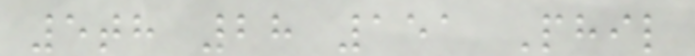5th 28 151 Phil
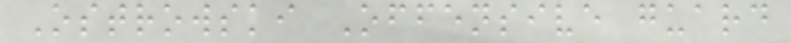Ostrowski Offensive guard
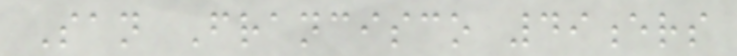San Francisco 49ers
